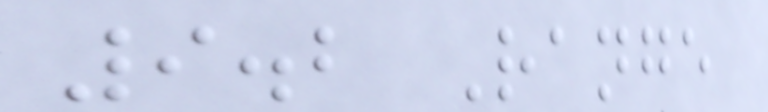9.2 Range
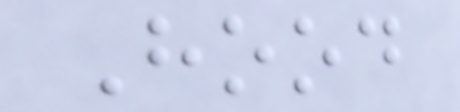Hood
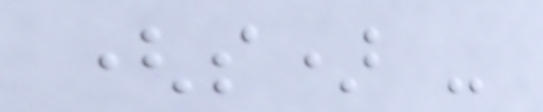(s) -
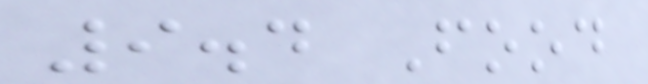9.4 Food
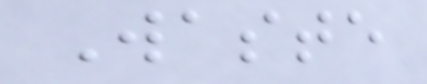Waste
